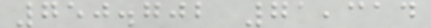750.702 71,314
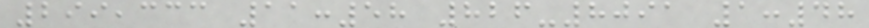299,333 11:58 826-8091 1:48
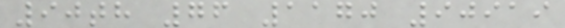90th 76 1170 90919
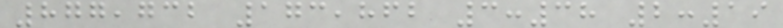877,732 173,862 3:38 2:19
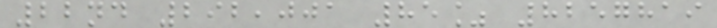22nd 292,001 85% 8257819
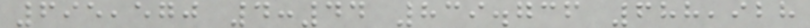695,570 4:44 839.736 688,928
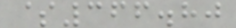$366.80
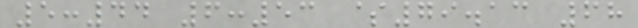5:44 6:53 $79.13 68
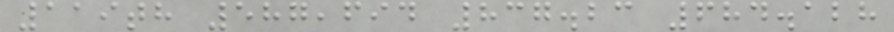119th 587,694 837.23 684.128
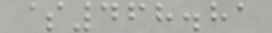$468.81
